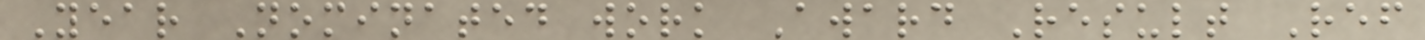Year Nominated work Award Result Ref
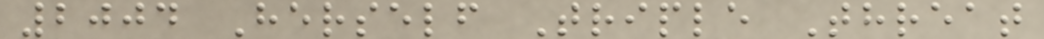2004 Herself Triple Threat
